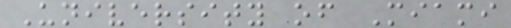University of Miami
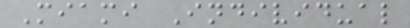Miami Individual
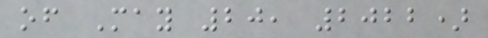of May 20, 2022)
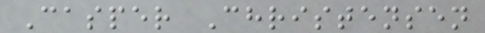Casper Christensen
